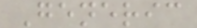Generic
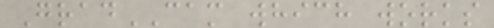GradCAM which works
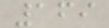169
